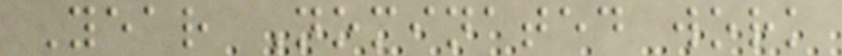Year Nominated work
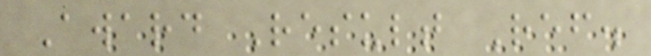Award Result Ref.
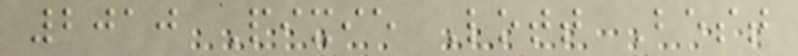2010 Pixie Lott Best
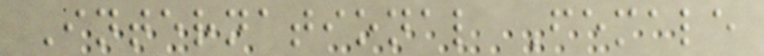International Female
